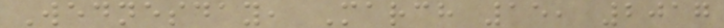Wednesday, March 15, 2017
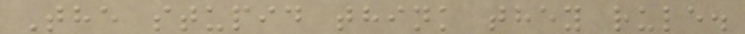The stupid think they rule.
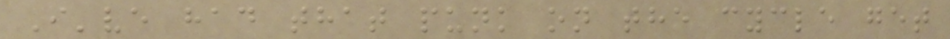I've had that punk on the cycle get
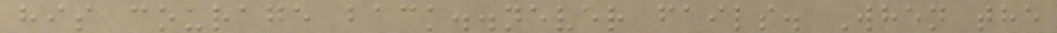his courage back..never fails. When the
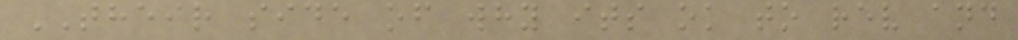THEIR side of why its ok to rev and
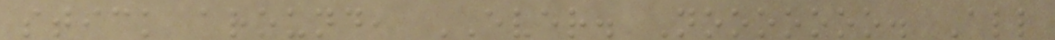stick around, EVER. Nooooooo. All
